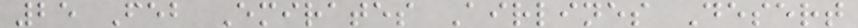25 Feb Emirates Airlines Desert
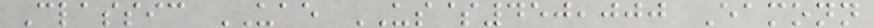Classic UAE US$450,000 Eamonn
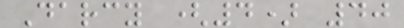Darcy (4) 40
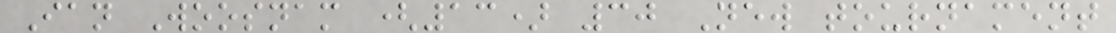Ian Woosnam (13) 30 New tournament
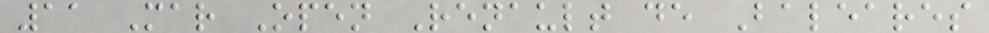11 Mar Open Renault de Baleares
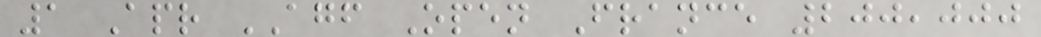1 Apr AGF Open France 200,000
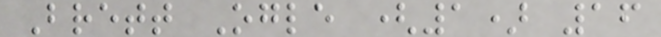Brett Ogle (1) 16
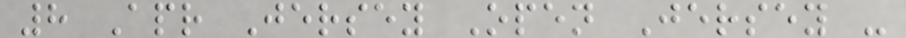8 Apr Jersey Open Jersey -
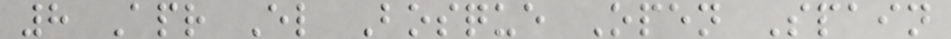8 Apr El Bosque Open Spain
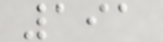191
